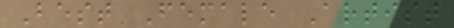Best Female Artist
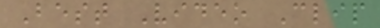Best Video Clip
